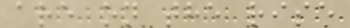are on the rise
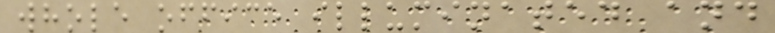whole office illuminated and
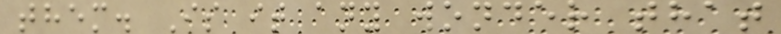them. Is it any wonder that
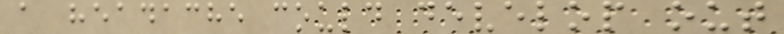a headache could develop out
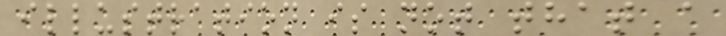illustration is not that a
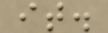it.
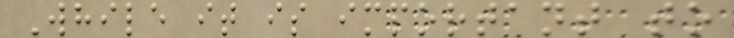While it is important to
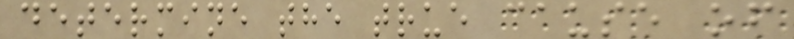determine the true cause of
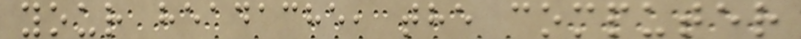your headache, the computer
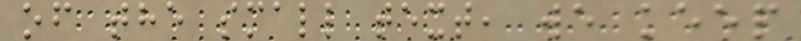of the small text, we keep
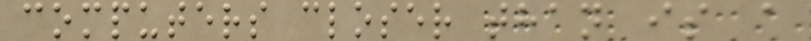computers closer than is a
